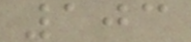103
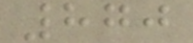870
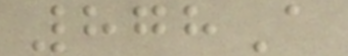878A
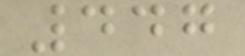447
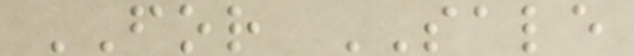FOR SALE
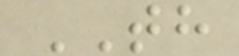TH
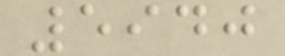5940
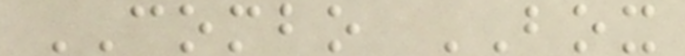COMBO BOX
